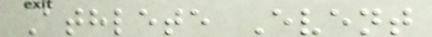Athlete Event
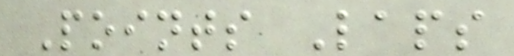Points Laps
